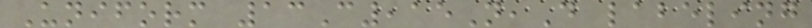Uniform 13C,15N,D labeling
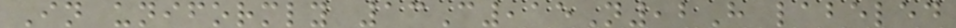In uniformly 13C,15N,2H labeled
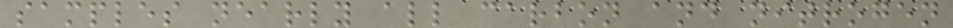samples nearly all carbon and nitrogen
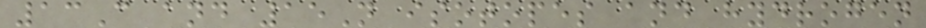13C and 15N isotopes and hydrogen
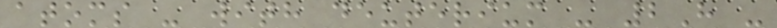atoms - with deuterium - 2H -
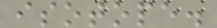isotope.
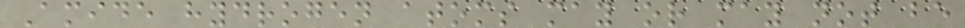Amide hydrogen atoms may or may not be
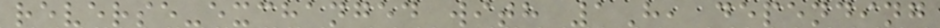reverse-exchanged with 1H, depending
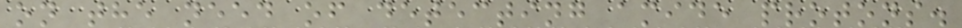on the need of detecting amide protons.
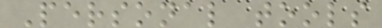Personal tools
